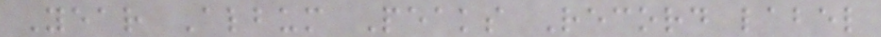Year Album Peaks Record label
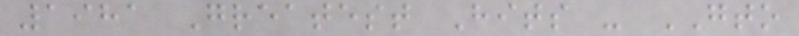1981 Greatest Hits - GTO
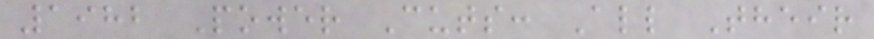1982 Power Cuts: All Their
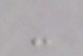-
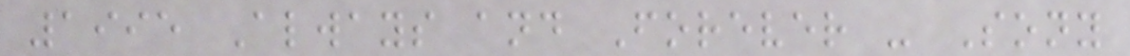1995 Always and Forever - Sony
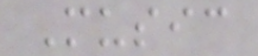Music
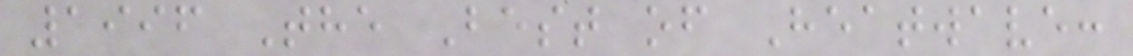1996 The Best of Heatwave:
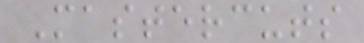Mastercuts
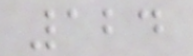124
